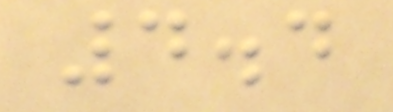4.4
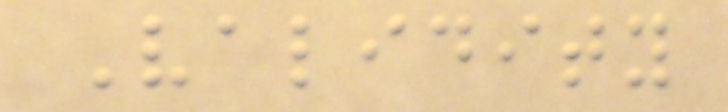Validity
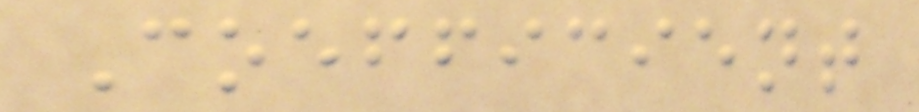Coefficient
